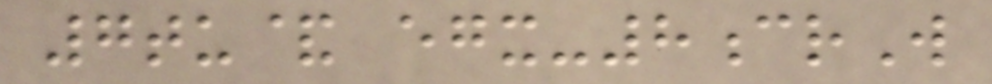7tu& egx-8crW
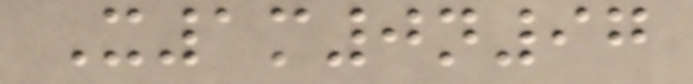X1m0n97
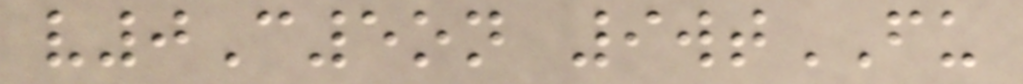v0C5on 9wtFU
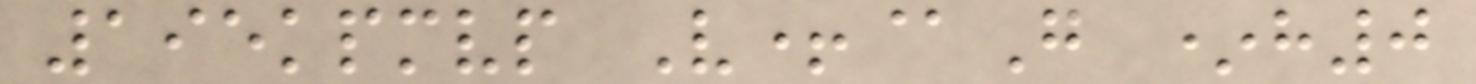195kpmvp V+@G *h0
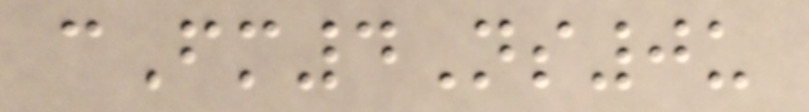cFm4Ns0u
